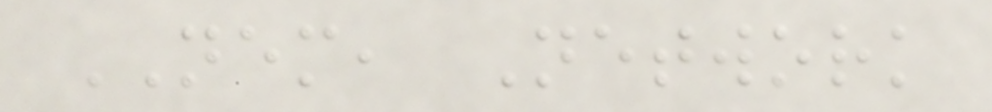NEM, Network
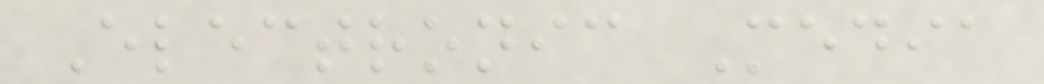Electronic Media
